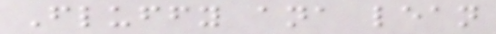Fluffy ana lean
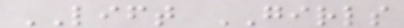LIFT GIRLS
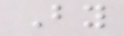By
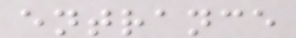entrance
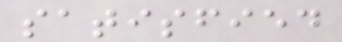satisfied
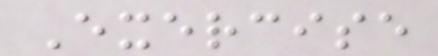Exercise
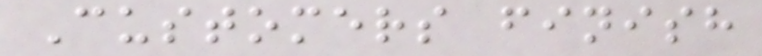Customers finish
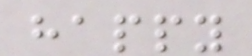happy
